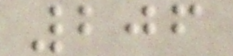206
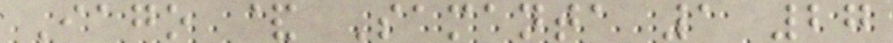Iago & Samanta 1 27
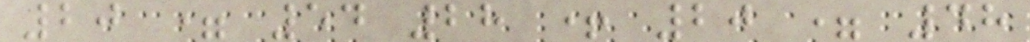20 = 54 28 + 20 = 48
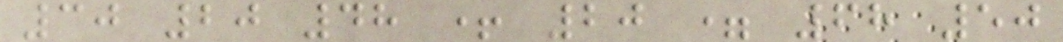30 20 48 + 20 = 68 50
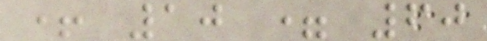+ 10 = 60
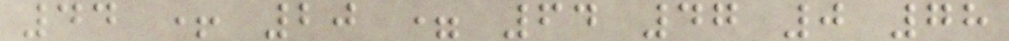44 + 20 = 64 47 0 78
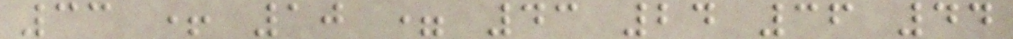33 + 10 = 43 24 36 44
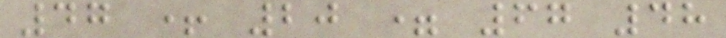47 + 20 = 67 48
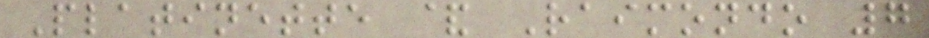Platinette & Raimondo 7
